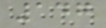147
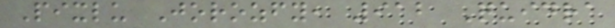Pixlu Jorozfy, 912 Quidra
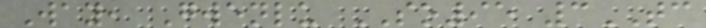Way, Gwenlu SO95 3TC
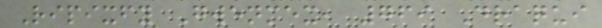Ripixfy Gwenmex, 769 Draqui
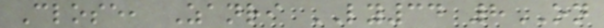Close, Zanri LY34 8ON
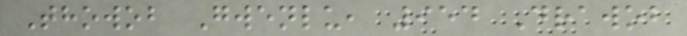Thowob Gwenlu, 954 Drawob
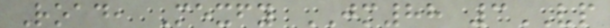Road, Mexfy JM88 3VP
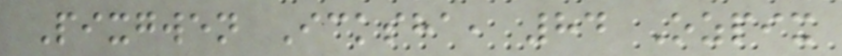Pixgwen Icksha, 84 Ozpix
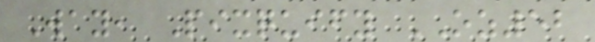Way, Pixquify OZ52
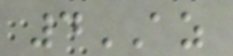4AZ
